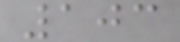103
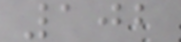102
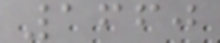1660
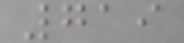719
